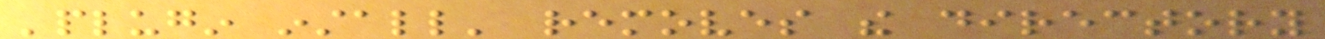'plugin install' removes the directory
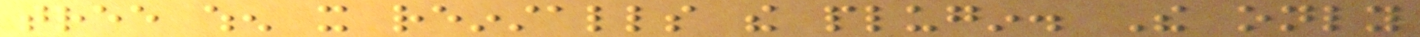tree when it reinstalls the plugin. The only
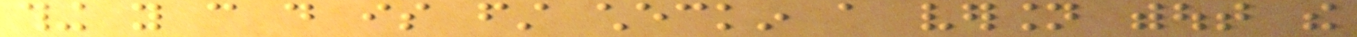thing you can do is first checkin a version without the
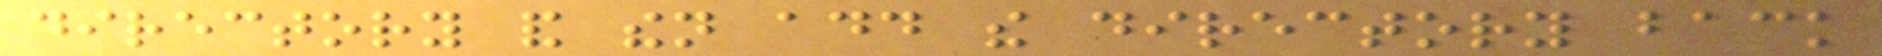directory and then add the directory back
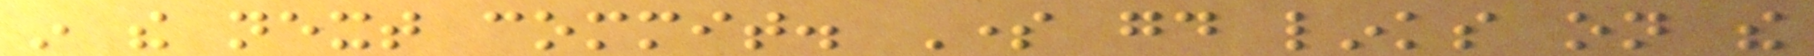in the next commit. Some good links on the
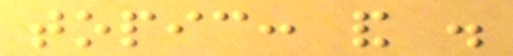topic: and .
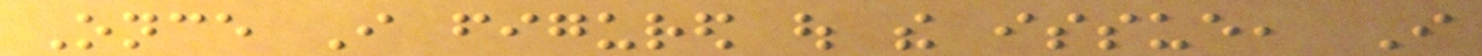Once I figured out the issue, I
